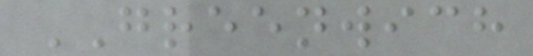GREENWICH
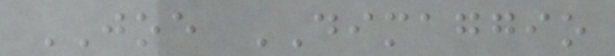JOE DIMAGGIO
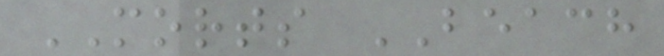MORTS BEACH
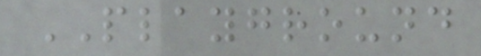PLAYGROUND
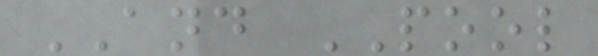AND POOL
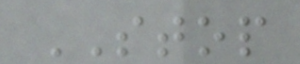STOP
